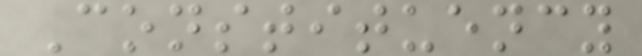Constituency
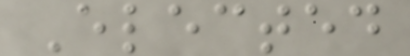Elected
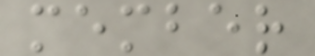member
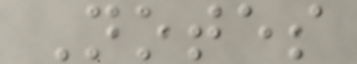Notes
